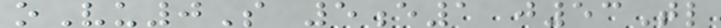oVu0S 5e1 j53Tl
